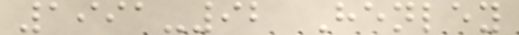1991-92 Henley
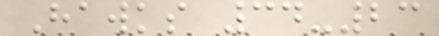Hawks 34-23
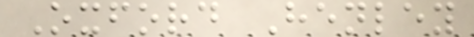Oxford Henley
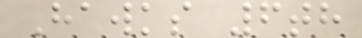Hawks 6th
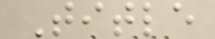Title
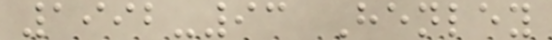1992-93 Henley
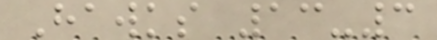Hawks 13-3
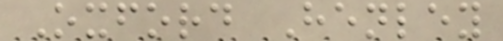Oxford Henley
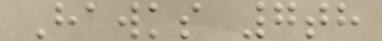Hawks 7th
